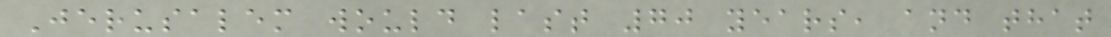Jerusalem would last 70 years, and that
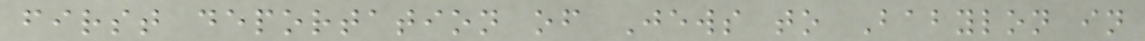first deportation of Jews to Babylon in
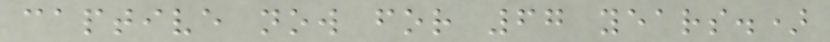captive now for 67 years.)
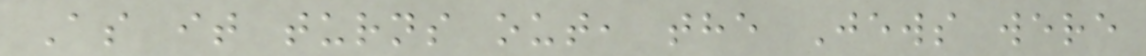As it turns out, the Jews were
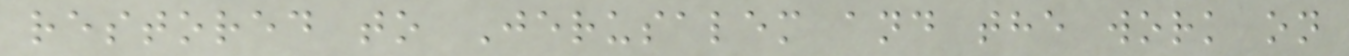restored to Jerusalem and the work on
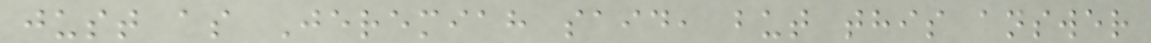just as Jeremiah said, but this answer
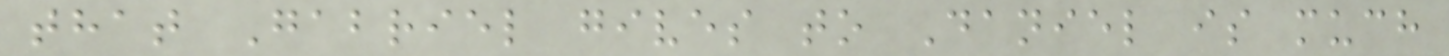that Gabriel gives to Daniel is much
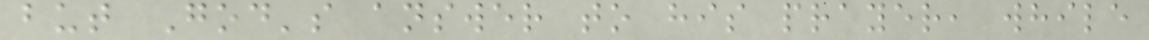but God's answer to his prayer, while
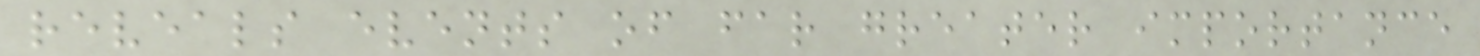reveals events of far greater importance
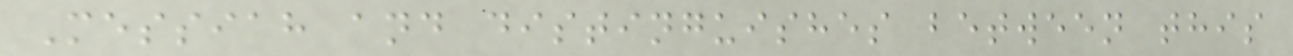Messiah and distinguishes between this
